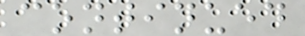continued
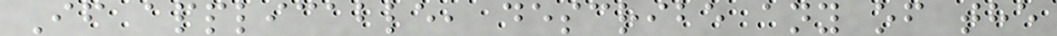If applicable, describe any of the
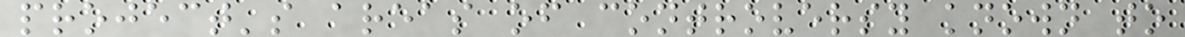project's areas of controversy known to
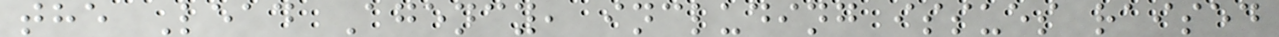the Lead Agency, including issues raised
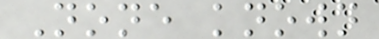None known
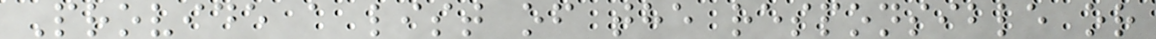Provide a list of the responsible or
